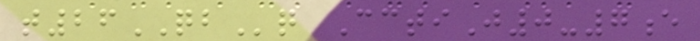t26QBq CctiJ0-7e
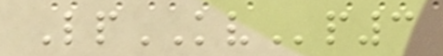LpKVp3
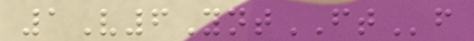1V6YntFTf
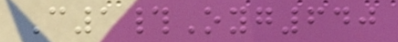C1#Oyg640
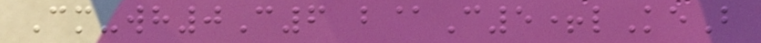Cm-wh0C6 b@C5+lKeB
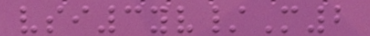vsi3yv/M2
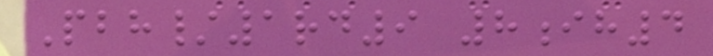Pbh/1rd9 8ih4
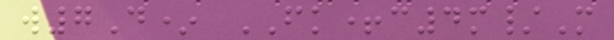w7D* FK+c4m/M
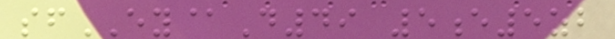sfEY@D49 5e5zb
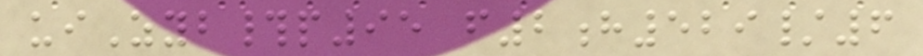uiZyb#p95 f2h529/6
